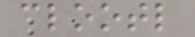clootl
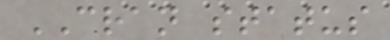CRAN status
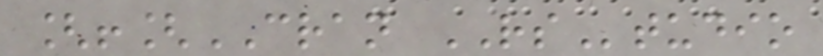[![CRAN RStudio
